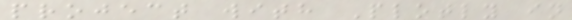project with Plotly in
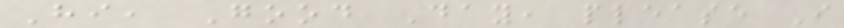Hi, Good Day, please I
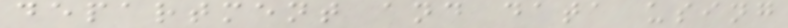department and data using
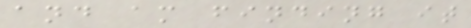and am finding it
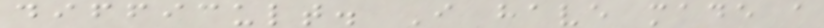difficult. I have made a
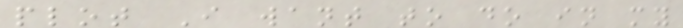plot I want to do in my
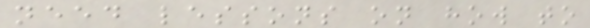need lessons on how to
